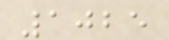1025
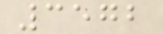3572
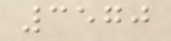3570
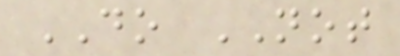DO NOT
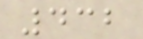432
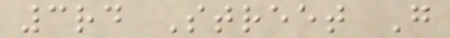3rd Street G
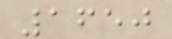1650
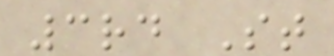3rd St
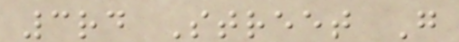3rd Street G
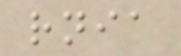rnia
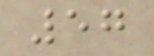57
